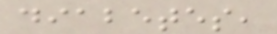diabetes,
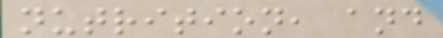nutrition, and
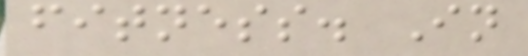fitness. In
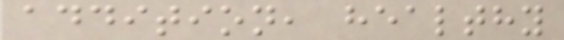addition, healthy
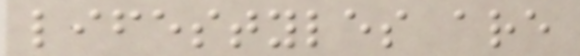lifestyles are
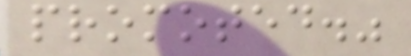promoted."
